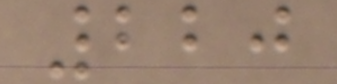220
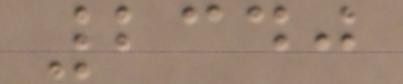2340
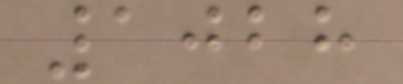1028
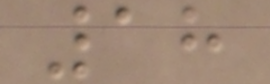18
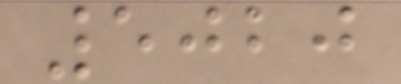5020
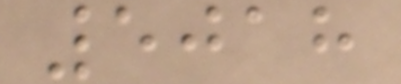5018
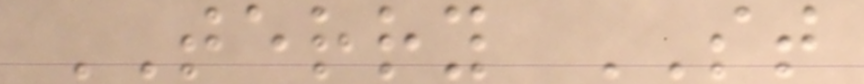TERRY ST
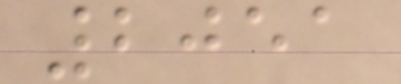2051
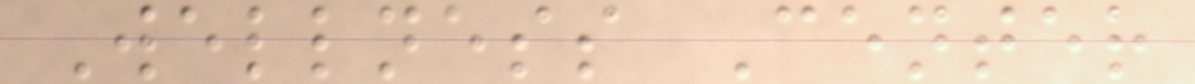Wellness Center
